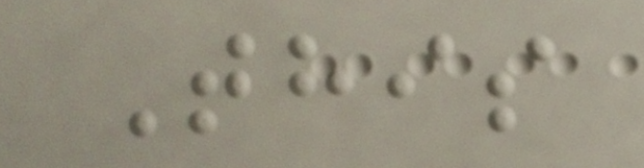This
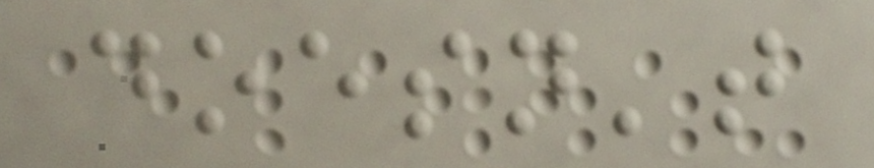doesn't
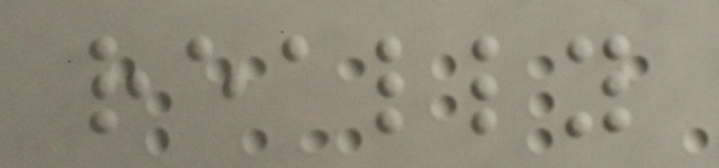really
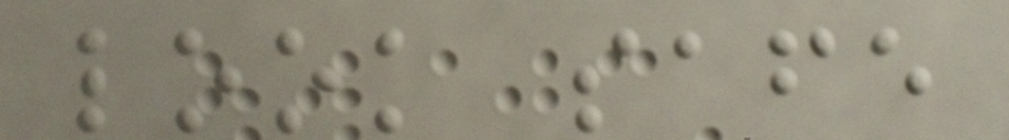look safe
